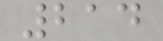214
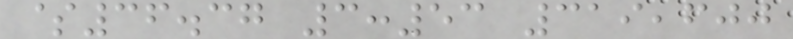$36.37 3:53 319,600
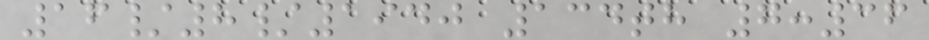16/8/1940 134th 7:36
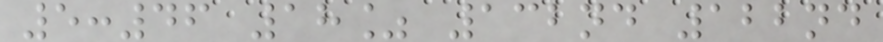5:46 18% 132nd 122nd
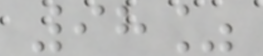98%
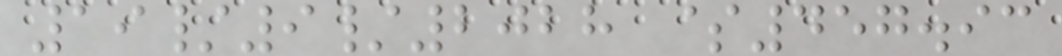19/9/2028 $457.93
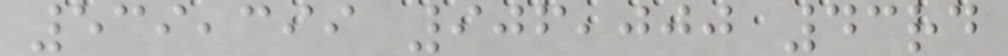539,399 906,000 43rd
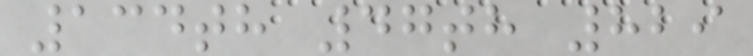134th 47th 829
